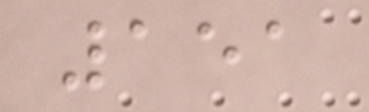151
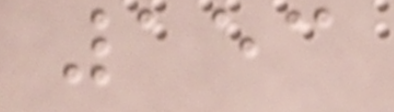153
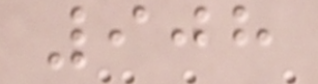908
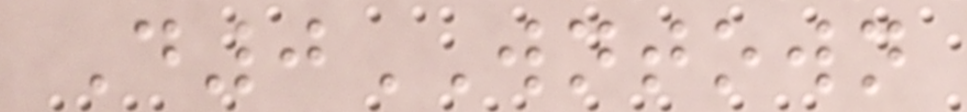D0WNTOWN
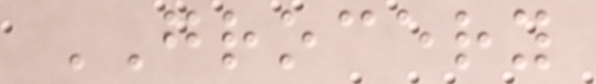GROCERY
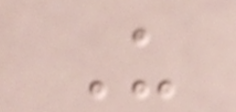U
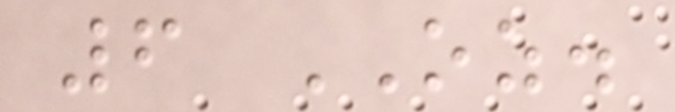6 OZ.
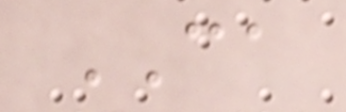CA
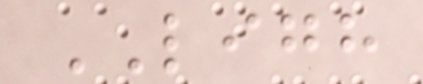LIGH
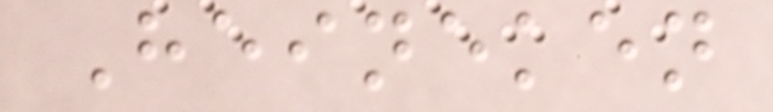Heineken
